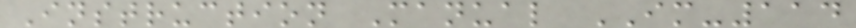Instruction Manual IM-114
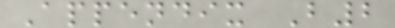Appendix B2
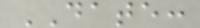DATE:
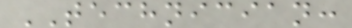TECHNICIAN:
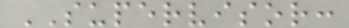SUPERVISOR:
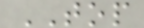TOP
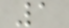1
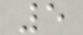5
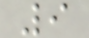9
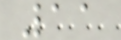11
